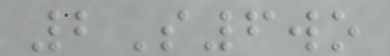2S6wo
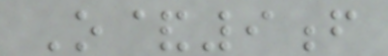O&9f
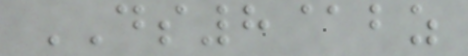DS8@bz
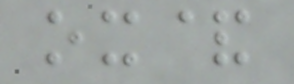ox&
